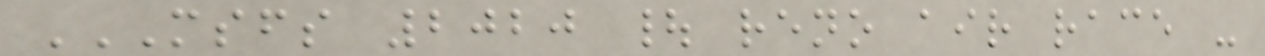MSFS 2020 | RENO AIR RACE -
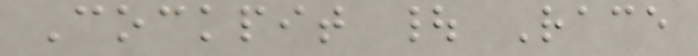Cockpit | Race
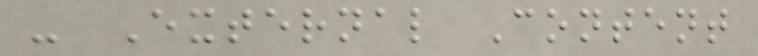- External Content
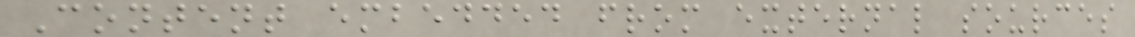Content embedded from external sources
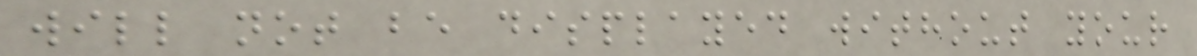will not be displayed without your
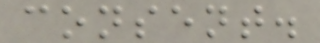consent.
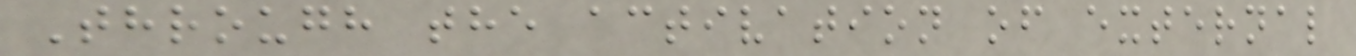Through the activation of external
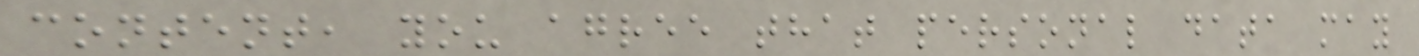content, you agree that personal data may
